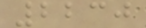2230
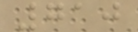710
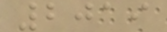2019
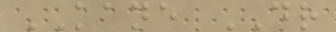KANE DR
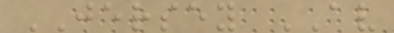JERSEY AV
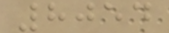8054
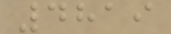4819
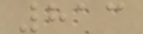813
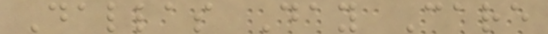Dallas Day Care
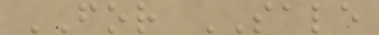FOR SALE
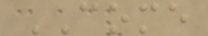COME
